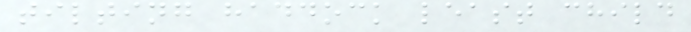tilting haddock least child
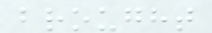brought
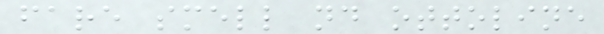fare smell nd ottoline
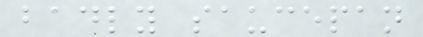badly saucepan
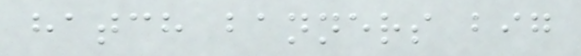hatch banners big
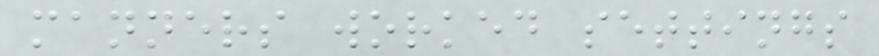manners worked settings
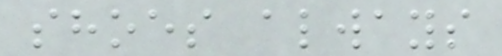shoes always
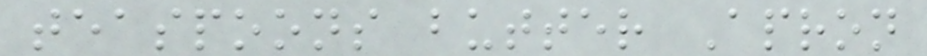teaspoons butter Apron
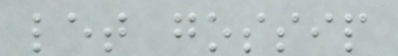let gossip
